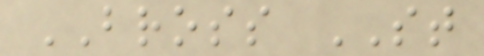BROSS ST
